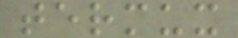termux
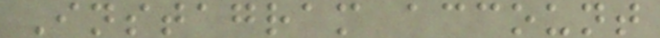Instagram account
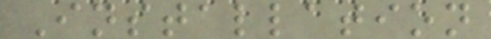Installation
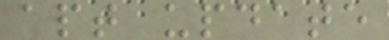apt update
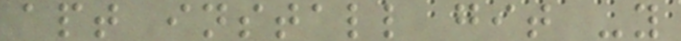apt install git -y
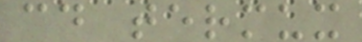cd termux
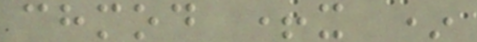chmod +x *
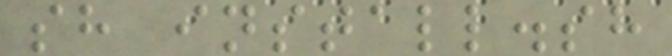sh install.sh
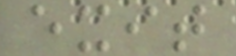exit
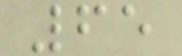65
